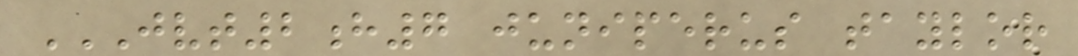JVT2H7 JUNIPERUS TAYLOR
